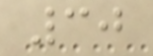30
